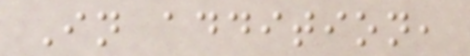In addition,
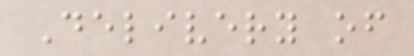Delivery of
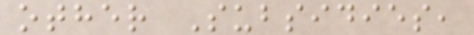other Subsidies,
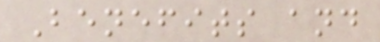Benefits and
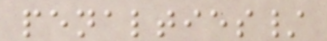penalties/
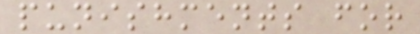punishments for
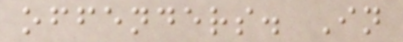offenders. In
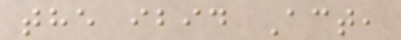the ibid Act,
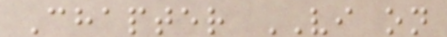Chapter VI on
